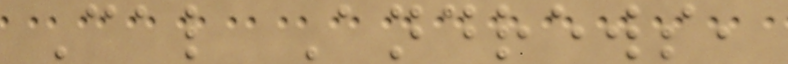Cal Andrews,
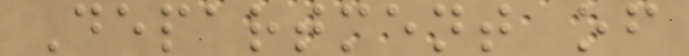Department of
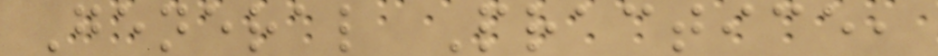General Practice,
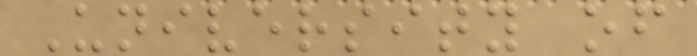University of
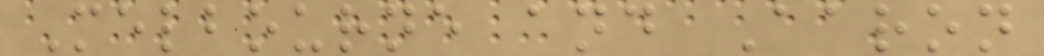Melbourne and Aaron
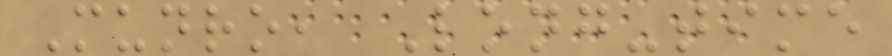Munro, Long-time
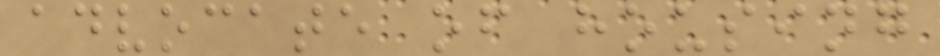advocate of housing
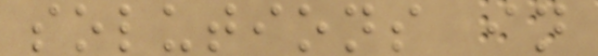solutions in
